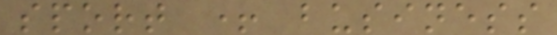sport + business
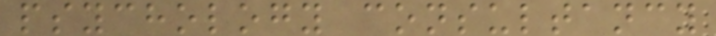psychology consultancy
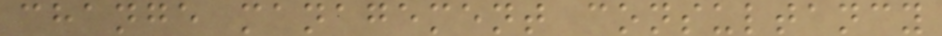change management consultancy
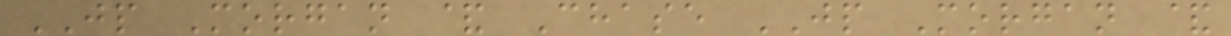JP Morgan & Chase JP Morgan &
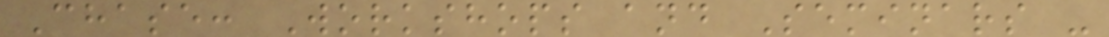Chase: Workshops and Seminars -
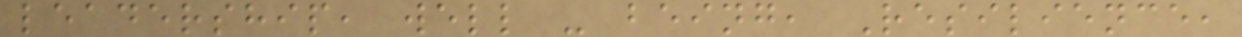leadership, well - being, Resilience,
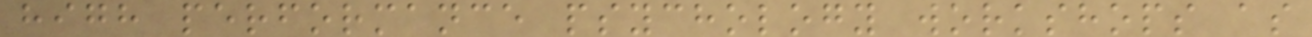high performance psychology workshops as
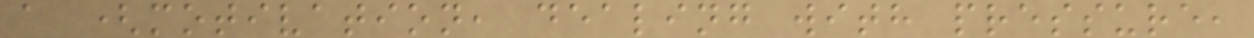a (motivation, dealing with pressure,
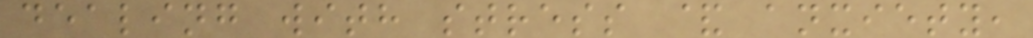dealing with stress & anxiety,
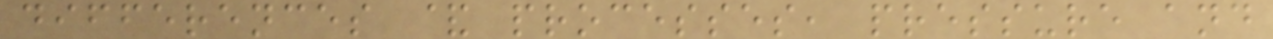differences & processes, pressure and
